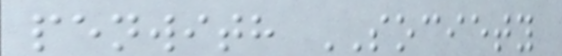penwith SOCIETY
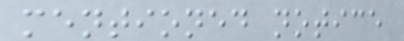mentioned notice
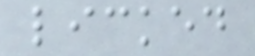licked
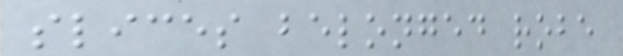slices belonged robe
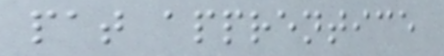pat apprentice
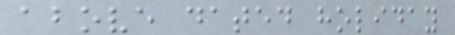above dated holiday
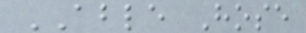ABLE Hose
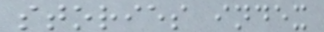stories index
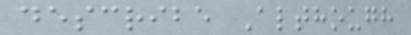describe Although
